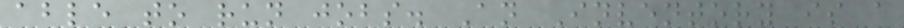able to run jobs. An Inventory is a
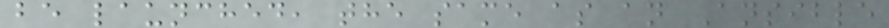be launched, the same as an Ansible
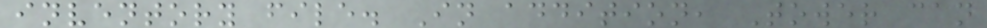inventory file. In addition, Tower can
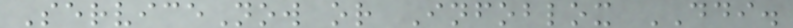ServiceNow or Infoblox DDI.
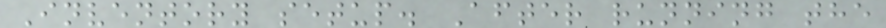Inventory setup. After running the
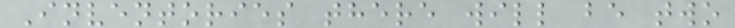Inventories there will be two
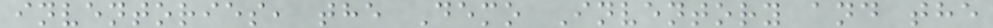inventories, the Demo Inventory and the
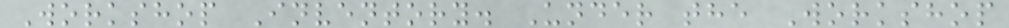Workshop Inventory. Under the Workshop
